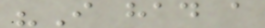"I had a
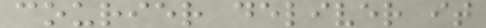courier deliver it
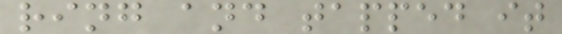ring and tapped it
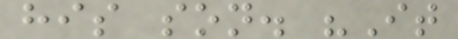his son. "It
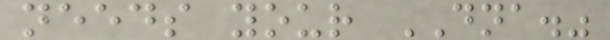needs your DNA."
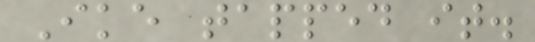Ike tapped it.
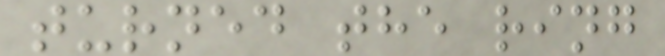turned the ring
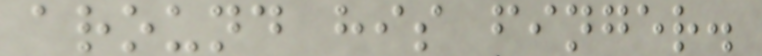around his finger.
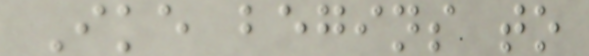Ike begins to
